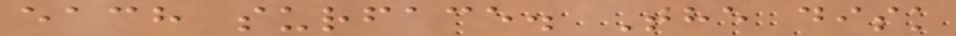each surface. The disk
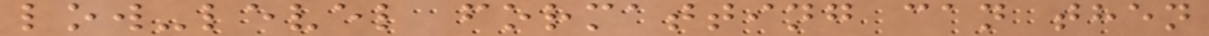low-level formatting can then
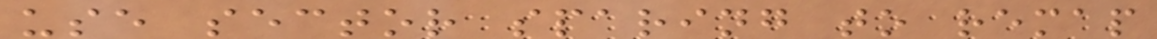use sector sparing to remap
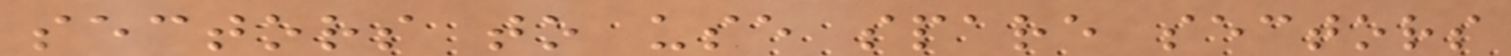sectors to use spare sectors
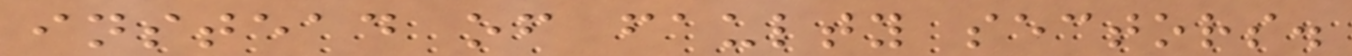instead of faulty sectors.
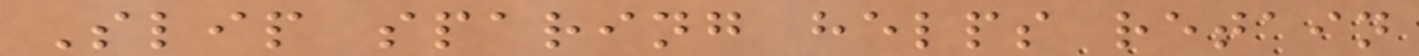Slip sparing helps retain
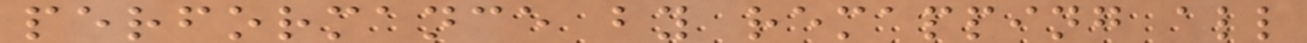performance by remapping all
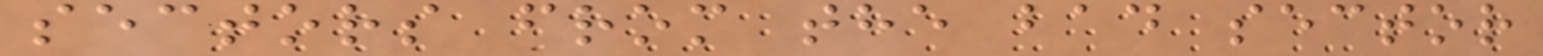sectors from the bad sector
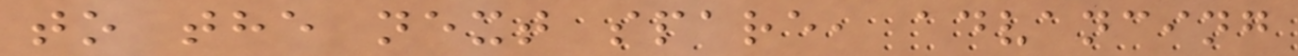to the next spare, advancing
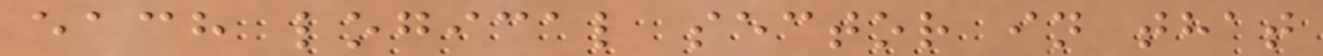each logical sector in that
